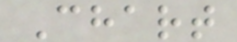Chart
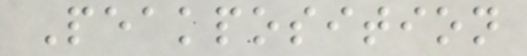Peakposition
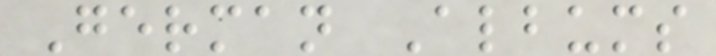German Albums
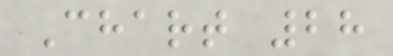Chart 28
